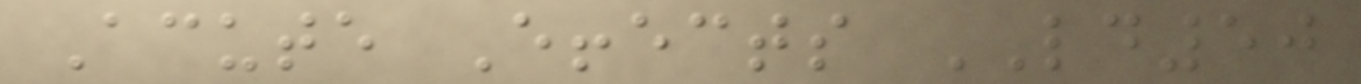Acute Effects LD50
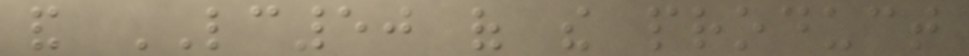and LC50 of the product
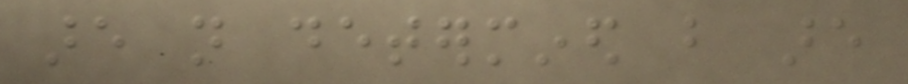are not determined but are
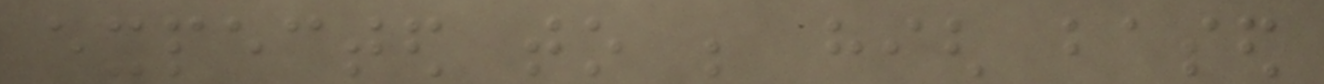expected to be high based
